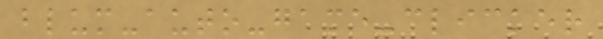blum-auto-game-clicker
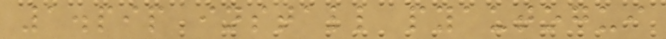1.pip install pyautogui
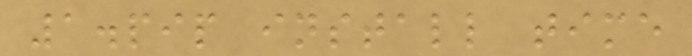1.pip install time
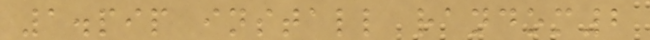1.pip install random2
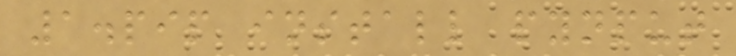1.pip install pynput
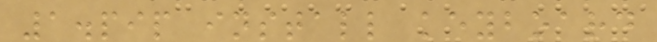1.pip install keyboard
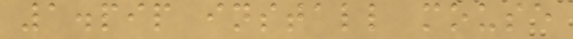1.pip install mouse
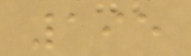195
